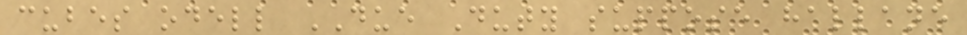cubes odell DUE Duty suppose hallane
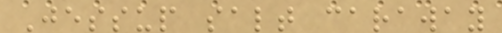Jessup salt caraway
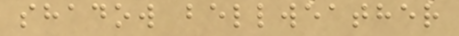shadow bellweather
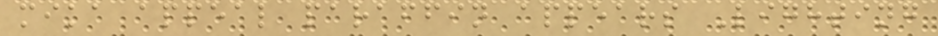mika appeal paraffin appears Lighting
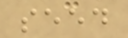seed
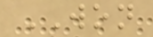WON
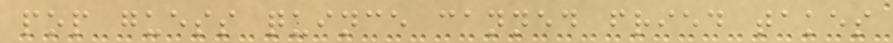pop guess quince canned fried takes
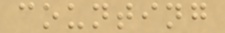counting
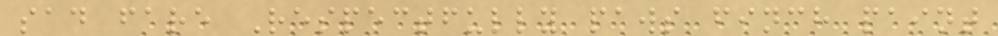sad fare Respectfully paws finch paint
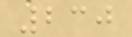230
